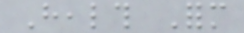Health Form
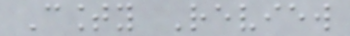County Review
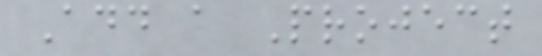Add a Project
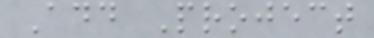Add Project
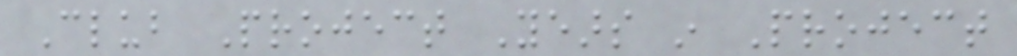Club Project Years in Project
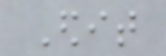Edit
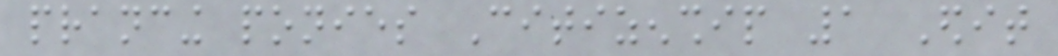prancing ponies Citizenship 1 Edit
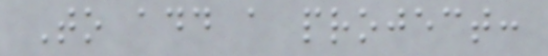To add a project:
